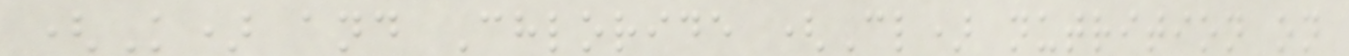(K) and Chloride (Cl) nutrition on
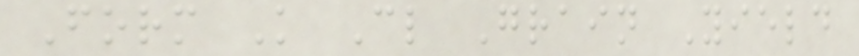Form K Cl Grain Yield
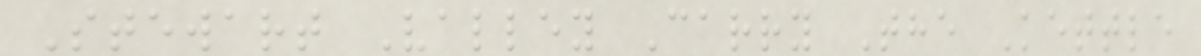Stewart Valley Carry The Kettle
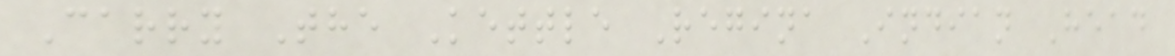Carry The Kettle Regina Indian Head
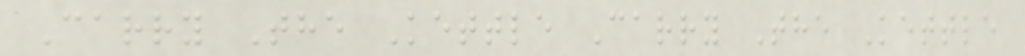Carry The Kettle Carry The Kettle
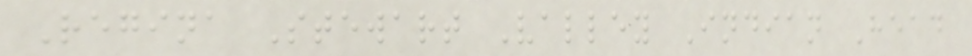Regina Stewart Valley Indian Head
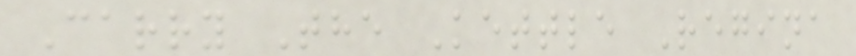Carry The Kettle Regina
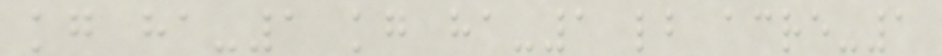kg ha-1 kg ha-1 lb acre-1
